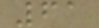61
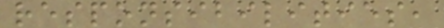responsibilities,
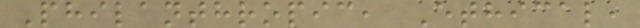Philanthropic, Ethical,
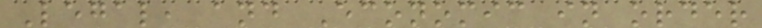Legal, and Economic in order
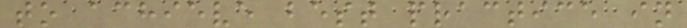to achieve best practice in
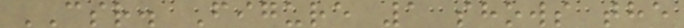CSR. Figure 1 shows the
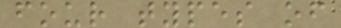four types of
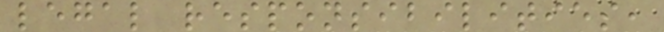legal responsibilities,
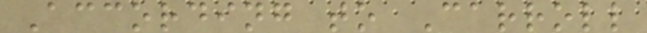According to Carroll
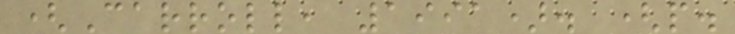(Carroll, 1991). (p.
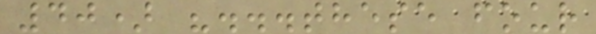40) "...these four
